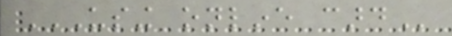USING ONLINE CARD
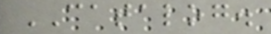CATALOG.
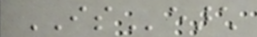ISearch
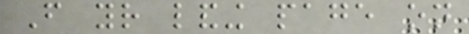From your landing page on
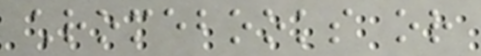chromebooks or
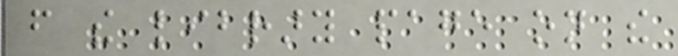from the library page on the
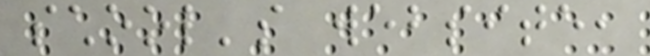school's website,
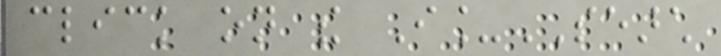click on the I_SEARCH
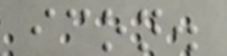icon.
